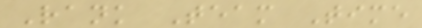Rank Team Time
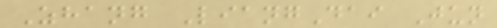Zhang LiangDai Jun
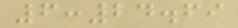6:24.69
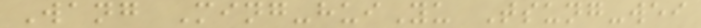Wang Ming-huiYu Tsung-wei
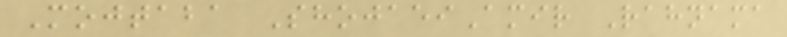Mojtaba ShojaeiAmir Rahnama
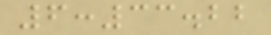6:33.22
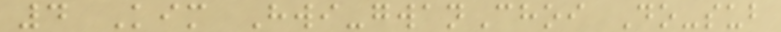4 Kim Hwi-gwanChoi Do-sub
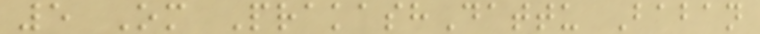5 Om PrakashDattu Baban
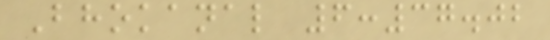Bhokanal 6:37.02
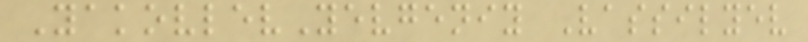YakovlevYevgeniy Vassilyev
